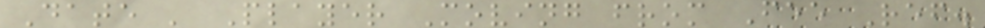Date ' Player Moving from Fee Ref.
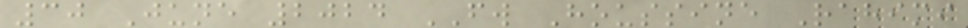30 June 2024 FW Houssine Rahimi
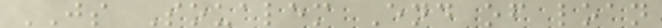JS Soualem End of loan
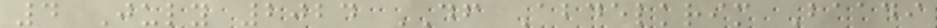4 July 2024 DF Abdelkrim Baadi
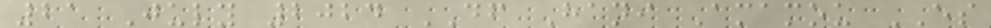21 July 2024 DF Hani Amamou ES
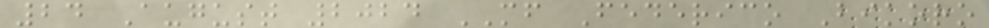24 August 2024 MF Federico Bikoro
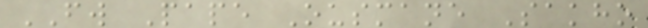FW Pape Ousmane Sakho
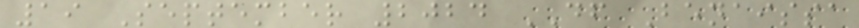19 September 2024 DF Benaissa
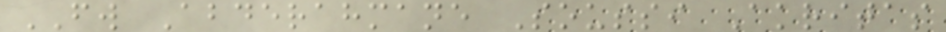FW Abderahmane Soussi Akritas
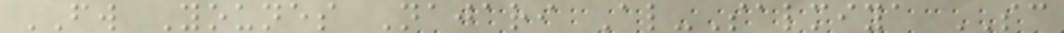FW Younes Najari Al-Salmiya SC
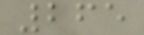265
